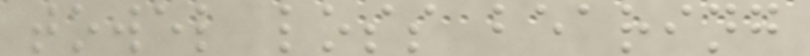towel loss bearing
